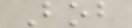Bob
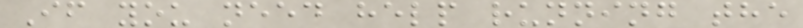If you need help running the
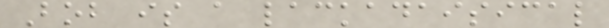Bob is a lackadaisical
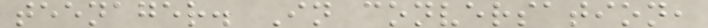teenager. In conversation,
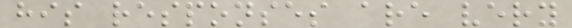his responses are very
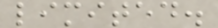limited.
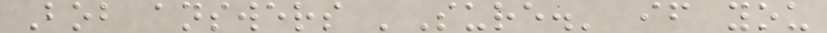Bob answers 'Sure.' if you
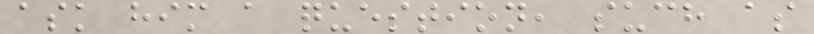ask him a question, such as
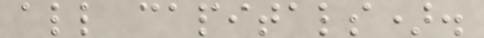all capitals).
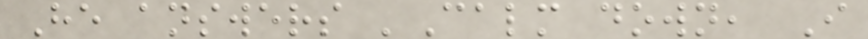He answers 'Calm down, I
